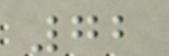72
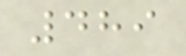489
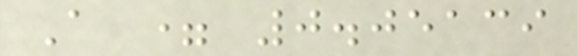A = 0.05139
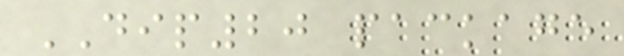DIP20 package
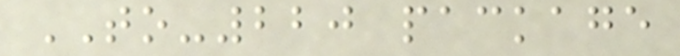TO-220 package
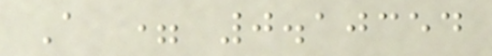A = 0.10354
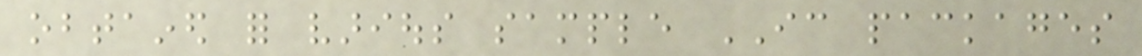obtained for various sample IC packages
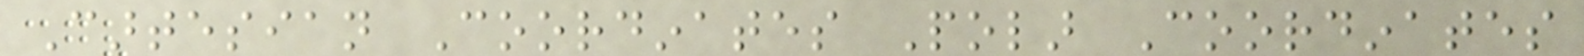Cartesian Coordinates Polar Coordinates
